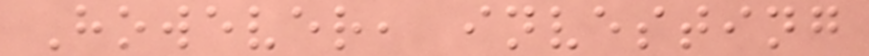However, investing
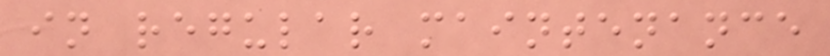in regular maintenance
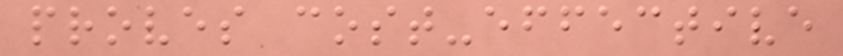proves cost-effective
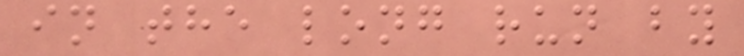in the long run by
